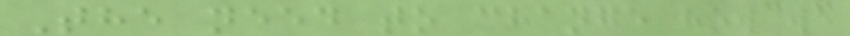The need to change how we
